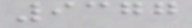9377
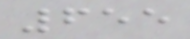655
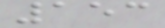153
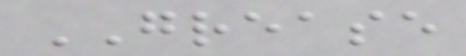GREASE
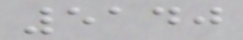5140
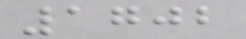1702
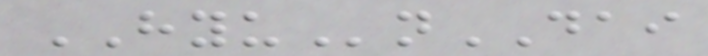HYUnDAI
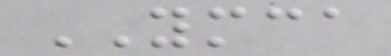YMCA
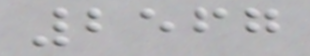2567
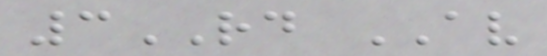3RD AV
